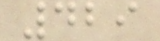429
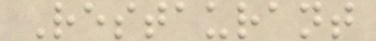Restaurant
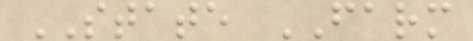STATE FARM
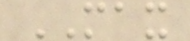MAX
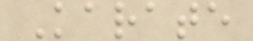Karate
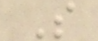S
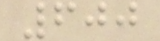600
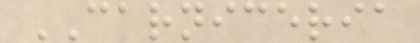CARNICERIA
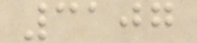3107
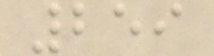259
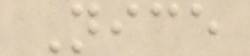Nice
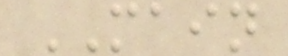MAIN
